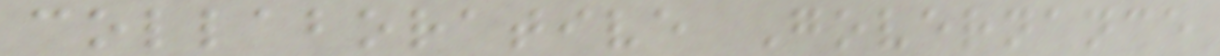collaborative Governance
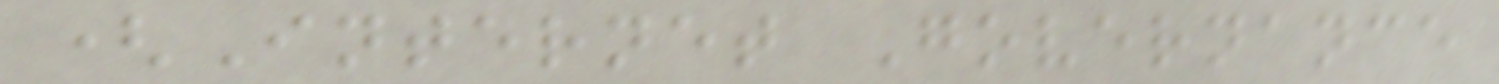(Internet Governance
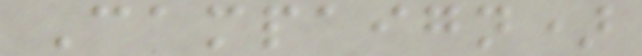Campaign)
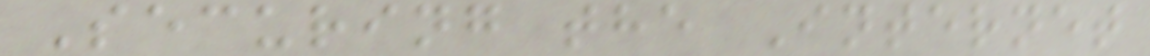Securing the Internet
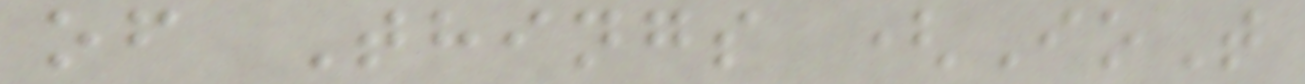of Things (IoT
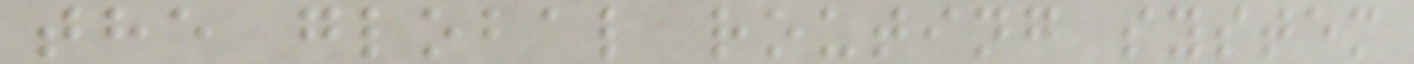the global routing system
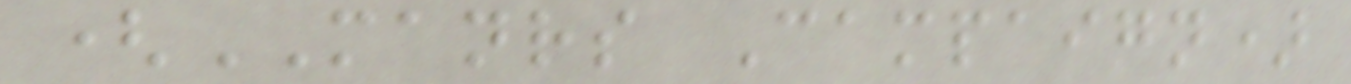(MANRS Campaign)
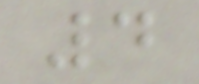4
